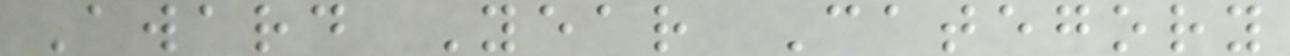Award Year Category
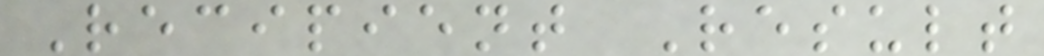Recipient Result
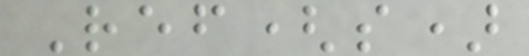Ref(s)
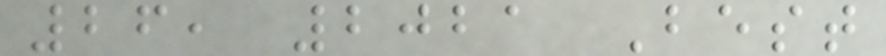26, 2021 Best
